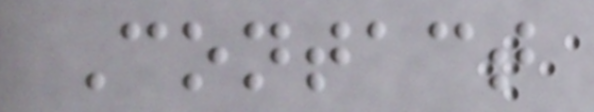Contact
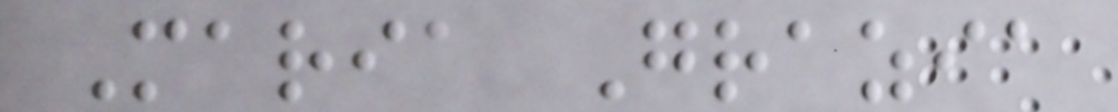Maria Grazia
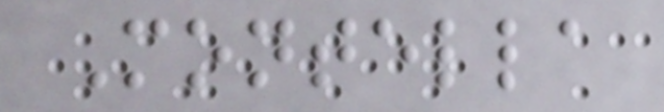Montella
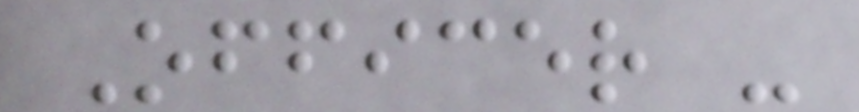Officer -
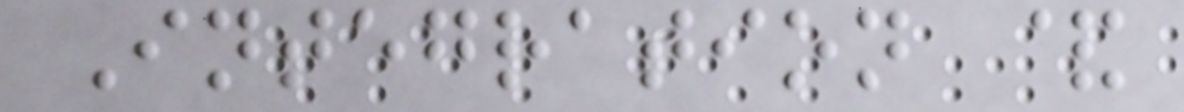Integration &
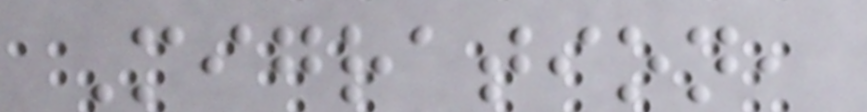Migration,
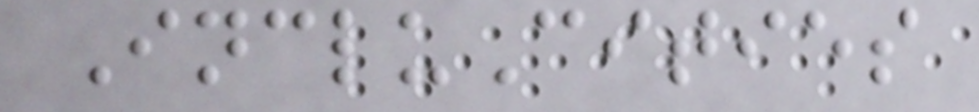IncluCities
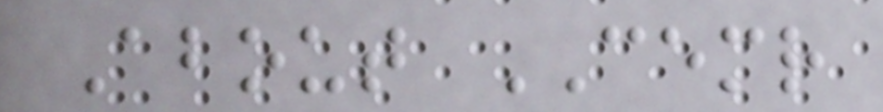About CEMR
